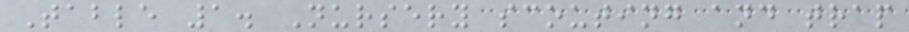Table 1. Nursery scouting and trap
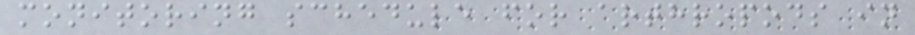monitoring schedule for arthropods in
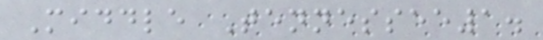Middle Tennessee1.
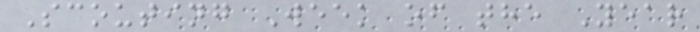Scouting Week of the Year
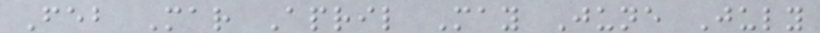Feb Mar April May June July
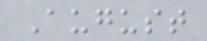August
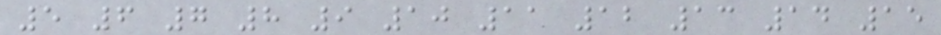5 6 7 8 9 10 11 12 13 14 15
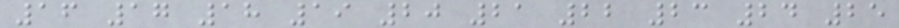16 17 18 19 20 21 22 23 24 25
